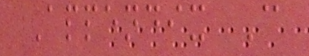Appendix C
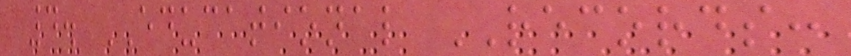4. EDUCATIONAL RECORDS:
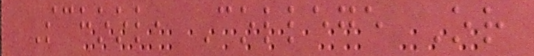School, College Or
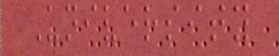University
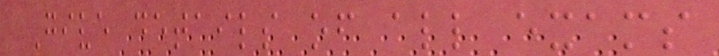Give details of all exams
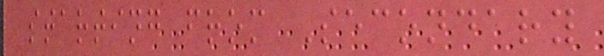starting from Secondary
